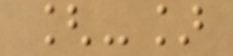[-]
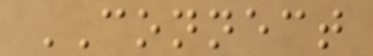CONNECT
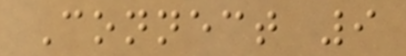Connect 9
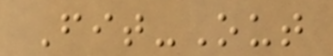Fit-Out
